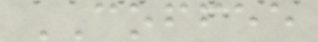COFFEE
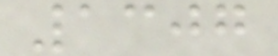1307
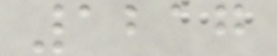1217
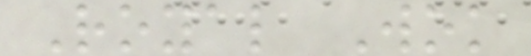Royal Wok
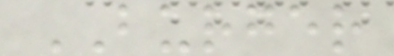BURGER
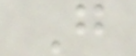G
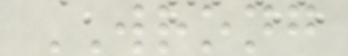WRONG
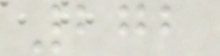272
